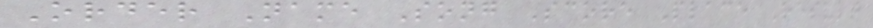Order Name Song Score Place Result
